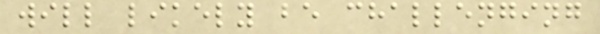will likely be challenging
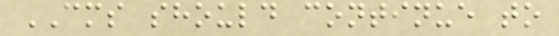CMS should continue to
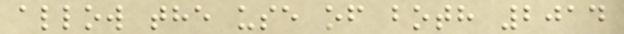allow the use of both 2014
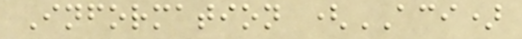Information (ACI)
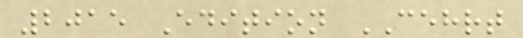2015 Edition CEHRT
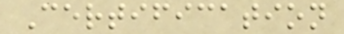Certification
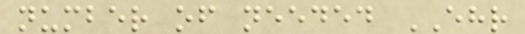number of needed EHR
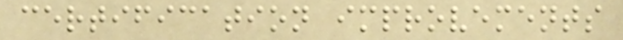certification improvements
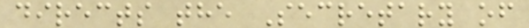directs the Secretary of
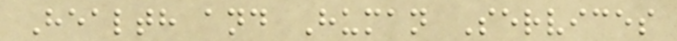Health and Human Services
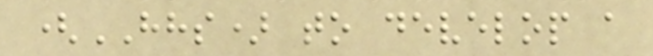(HHS) to develop a
